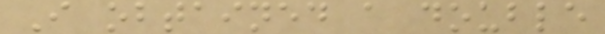I obtained a double
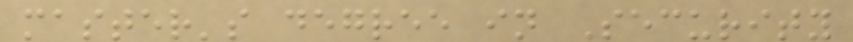master's degree in Security
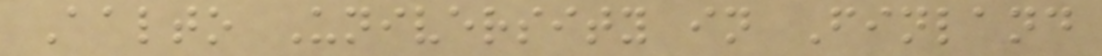Aalto University in Finland
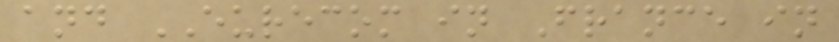and EURECOM in France in
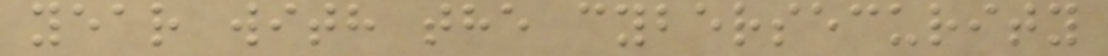year with the cybersecurity
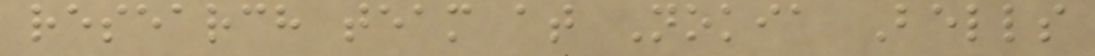research team at Nokia Bells
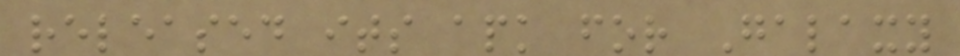released its apk for Galaxy
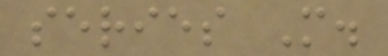series M.
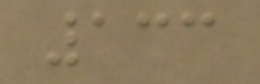133
